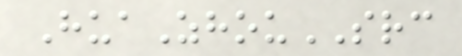HuaZhouSRC
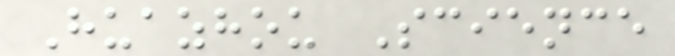Huazhou Science
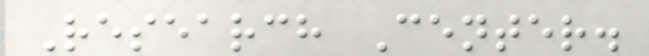Research Center.
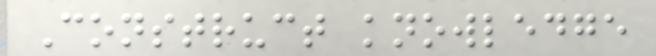Construct knowledge
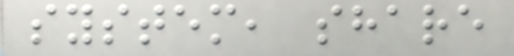system, share
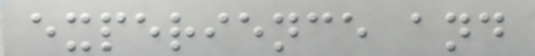experience and
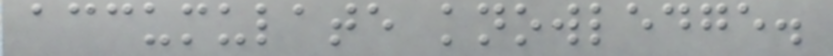accumulate knowledge.
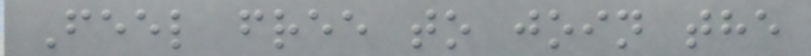Feel free to join the
